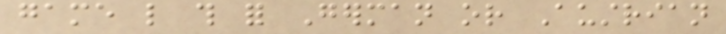game like this for German or Austrian
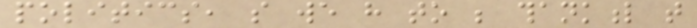politics, so we have to be thankful that
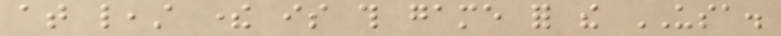at least there is this game for the USA.
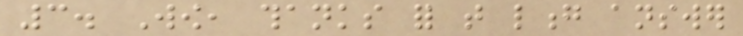3. Wow, thanks for that long answer
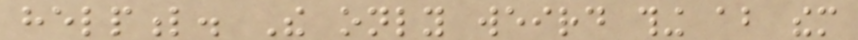helpful. The only weird thing about them
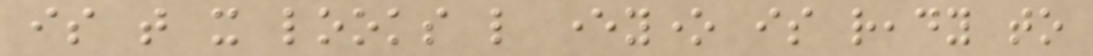is that it looks like everyone is ready to
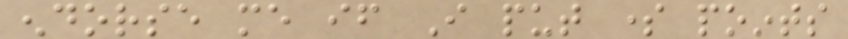endorse me if I put some points
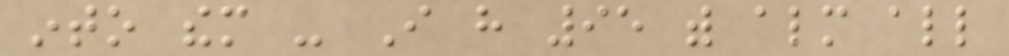into them - I have 95 with almost all
